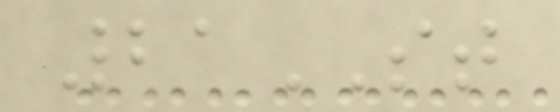21ST
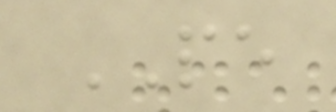PE
